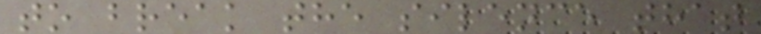to break the silence that
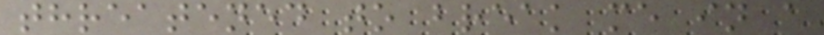threatened to break me in a
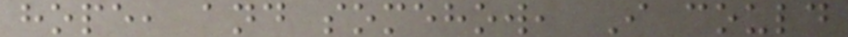hope, and somehow, I could
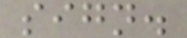sign.
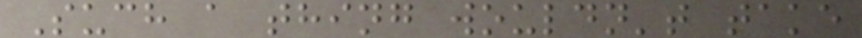Such a thing wouldn't take
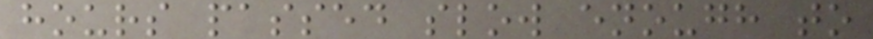hours passed slow enough to
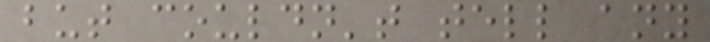but couldn't tell any
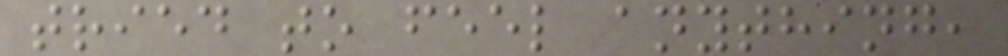tried to feel anything,
